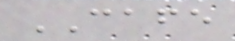CAFE
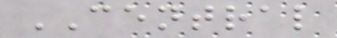CENTRAL
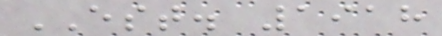EST. 1918
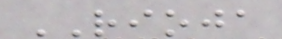RIOJA
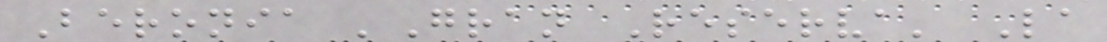Beronia 'Gran Reserva' La
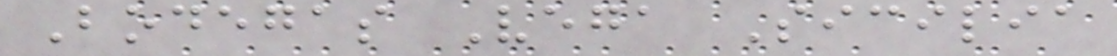Bodegas Vega Sicilia
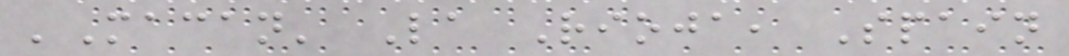'Macan' La Rioja, Spain
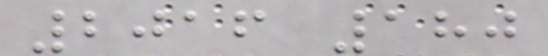2016 180
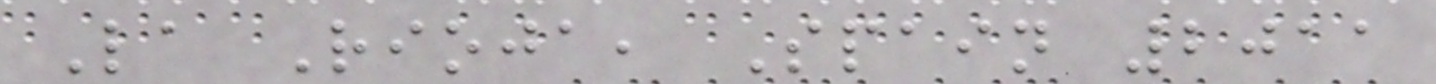La Rioja, Spain 2011
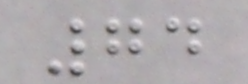74
